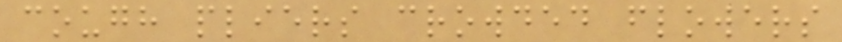cough pliers crowded flowers
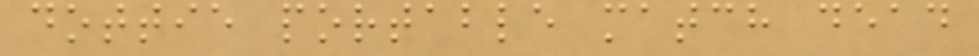dottie portable match dead
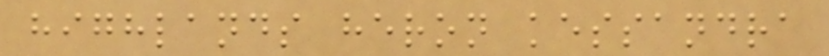highlands heron kessandra
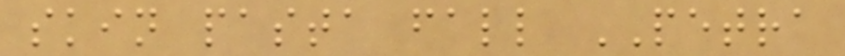skin pasta fall PETRA
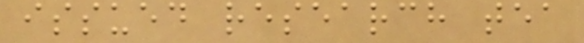issued research tea
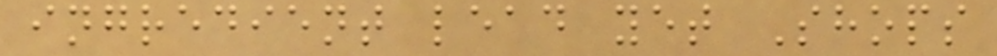ingredient lead yet Shops
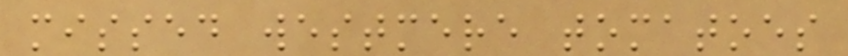missed westmere tomatoes
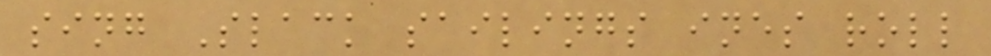sing Slack sailings ines roll
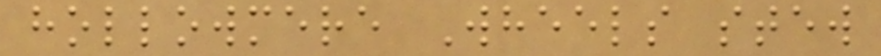hollowmere Wheels stew
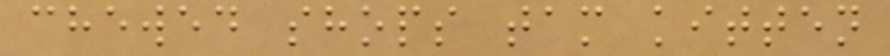chewed shops tam kitten
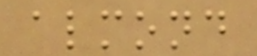almond
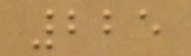225
